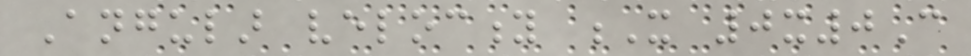Angular velocity X 0x0C
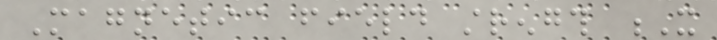Magnetic field strength X
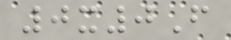0x0F
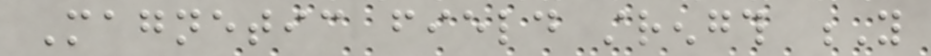Magnetic field strength Y
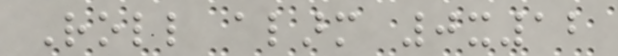Roll alarm 0x12
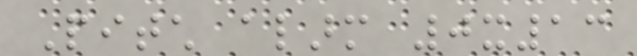Pitch alarm 0x13
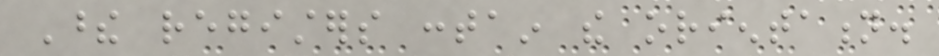These registers contain the orientation.
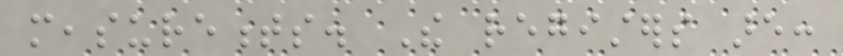measurements. The registers are:
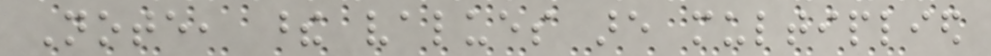Note, these values are multiplied
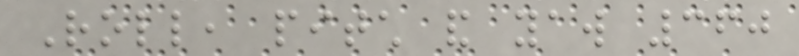Roll, pitch and yaw 360
